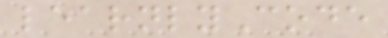learnlyCode
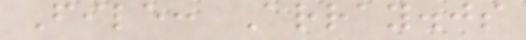File: Array.js
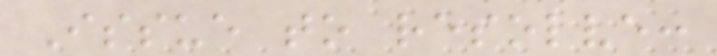Issue to resolve:
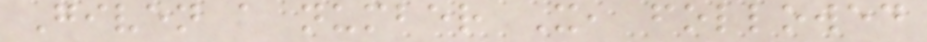Given a number X, followed
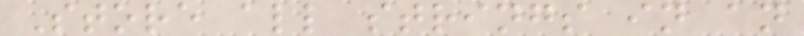Store all strings in an
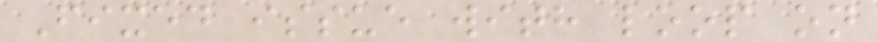Fixed issue with loop on
